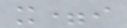x=i
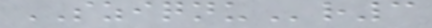SZIQNUr3
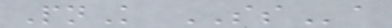PnK SSa
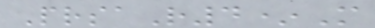PrsaR4*M
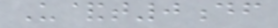U&t0df
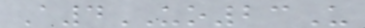A4UO23U
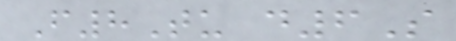F8Tu d6S
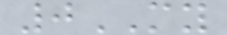0MY
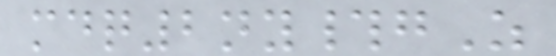mdq2ny#gZ
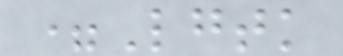=Lgtk
